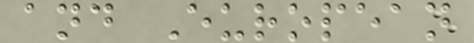and European
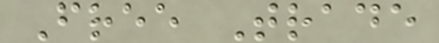Free Trade
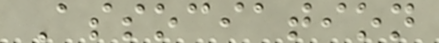Association
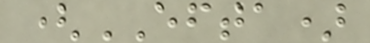(EFTA)
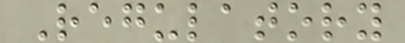Regulatory
